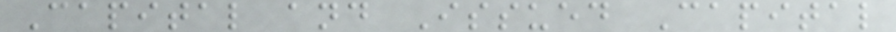Capital and Issued Capital
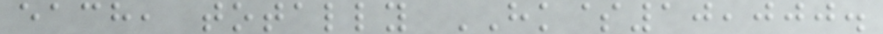each, totally HK$10,000.
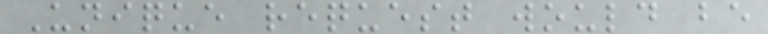Unique request would be
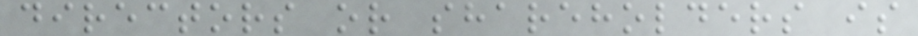directors or shareholders is
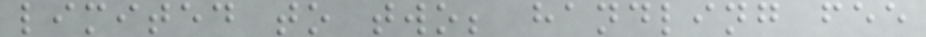limited to two; handling fee
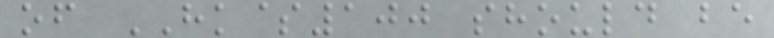of HK$100 should be
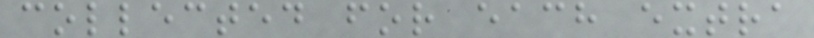collected for each extra
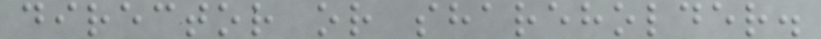director or shareholder.
